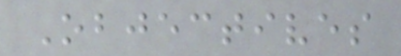Objectives
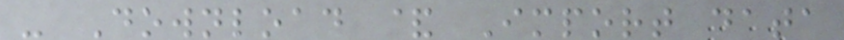- Download & Import data
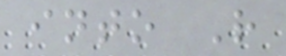into R
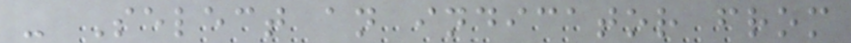- Select an indicator from
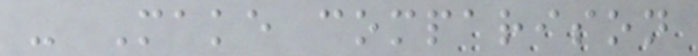- Make comparison
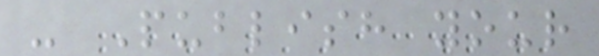- Publish your
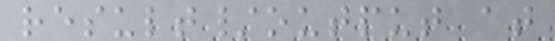result/output at
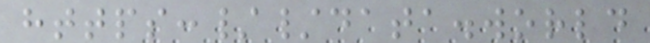https://data.world
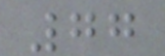77
